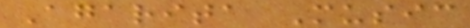Agarita Music
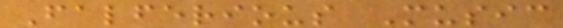Falferious Music
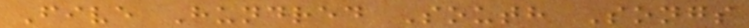Five Hundred South Songs
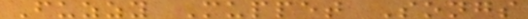Fuzzy Muppet Songs
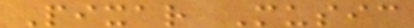Pixar Music
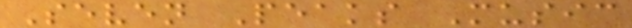Seven Peaks Music
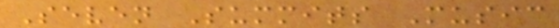Seven Summits Music
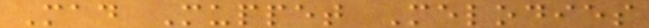Mad Muppet Melodies
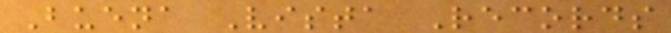Buena Vista Records
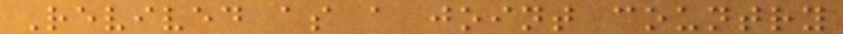Revived as a joint country
